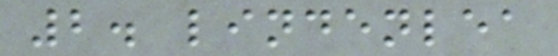2. lindenlea
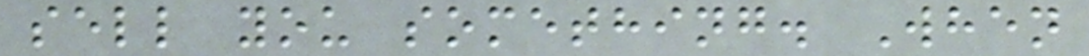sell you something. When
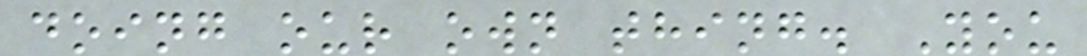doing our own thing. You
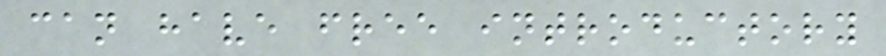can have free introductory
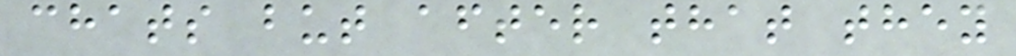chats but after that they
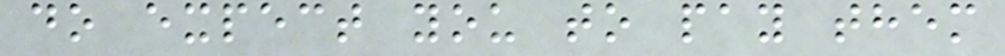do expect you to pay them
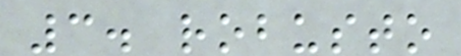3. robusto
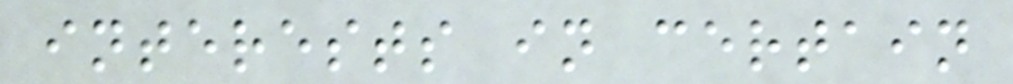interests in certain
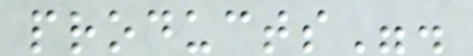products".
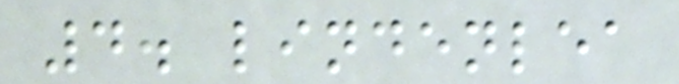4. lindenlea
